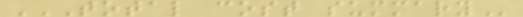TOTAL COST SUMMARY
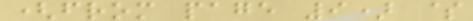(from page 9) $
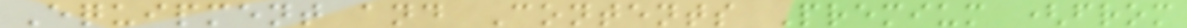Equipment and Contents Premium (from
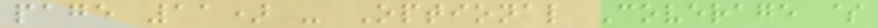page 11) - Optional Coverage $
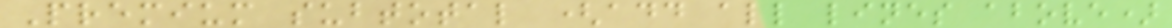Premium subtotal (add all lines above)
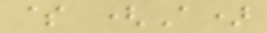$ (A)
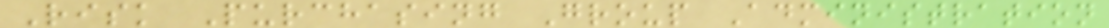Risk Purchasing Group Administration
